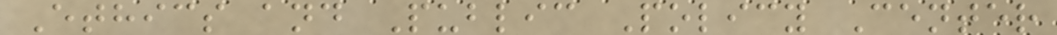Ethics and Public Policy Center
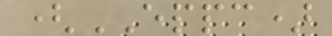(EPPC)
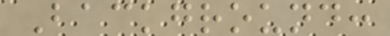Background:
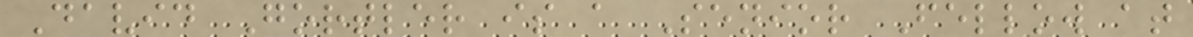David Gortler is a Senior Fellow at
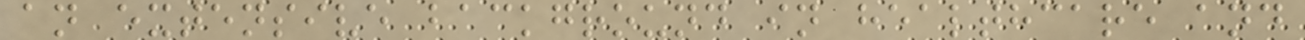an extensive background in healthcare and
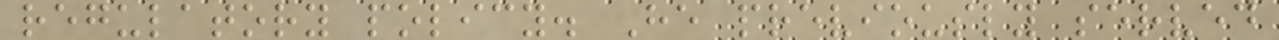regulatory policy. He previously served
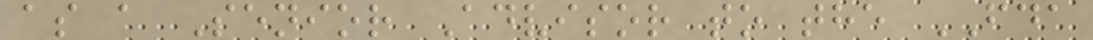as a Senior Advisor to the FDA
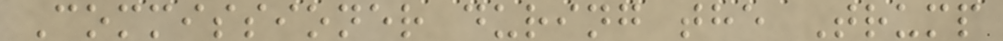Commissioner during the Trump
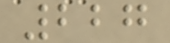227
